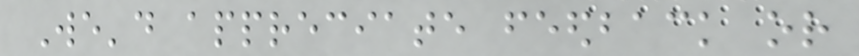We'd appreciate feedback or
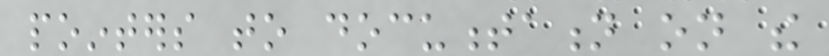pointers to documentation on the
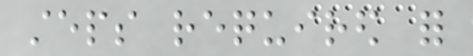steps required for
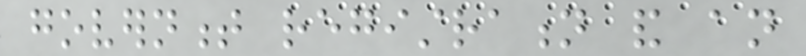government registration and an
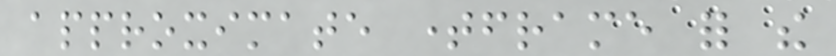approximate timeframe for the
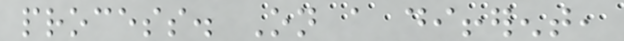process. On a different,
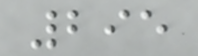295
